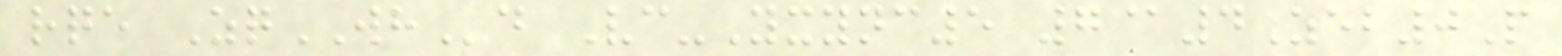rqe ZqWHd Vc-Yxync5 7@4Zeb0P
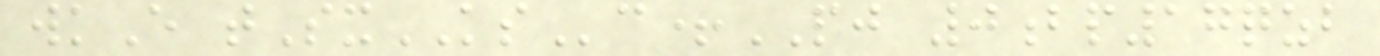wkE tSxKSc+PJ 0bp17qzb
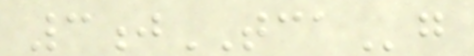3jTCAg
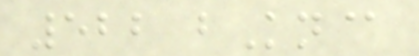522 bKn@
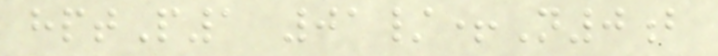hptP1 01/+N0b
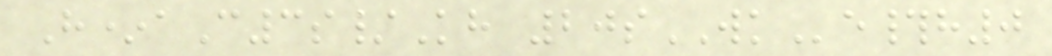H*aC3s/Kh 20sWKe#h0
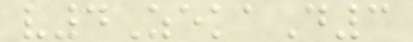v4ZekaD3
